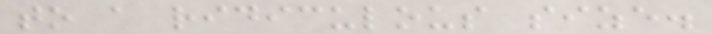to a ridiculous size.
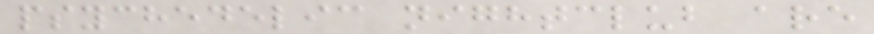psychedelic nightclub are
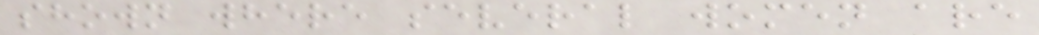shown where several women are
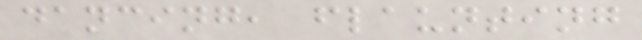dancing, flaunting
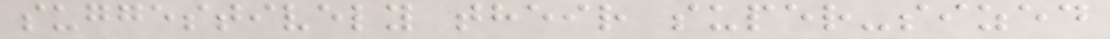suggestively their super-sized
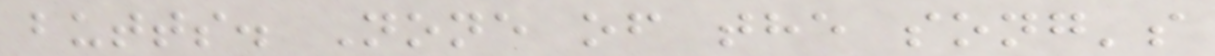butts. None of the song's
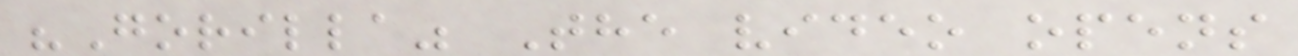"Gorilla" The video opens
